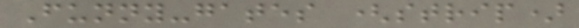Funny-gates (strip)
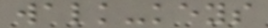walk-keys
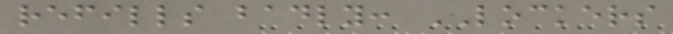refills badly: LOCKERS
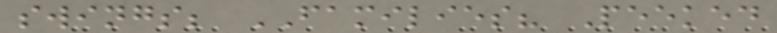swings; FAMILIES? Peeked
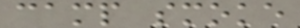camp smoke
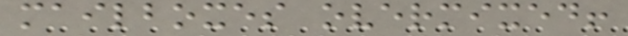mailboxes overmixed!
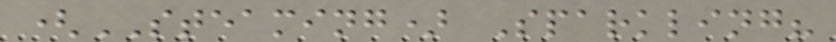(STEAMING) Sparkling?
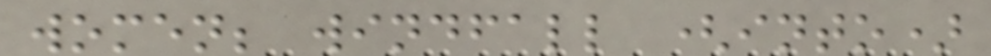women; windfall (into)
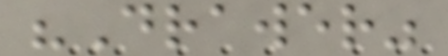"Drawer"
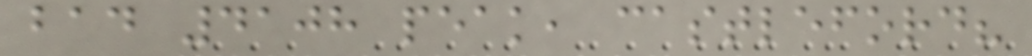bad 4108 peak, castleford?
